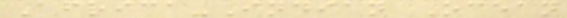Africa-Indian Ocean
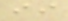ii
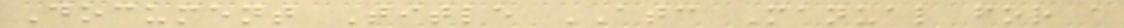Document Title ATC Manual for a
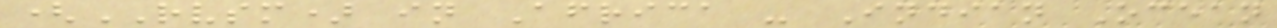(RVSM) in Africa - Indian Ocean
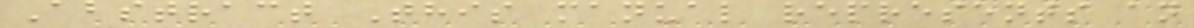Abstract This manual represents an
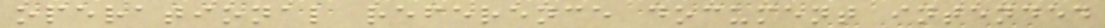operational reference document intended
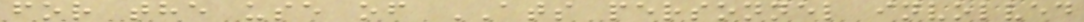for the use of ATS personnel involved
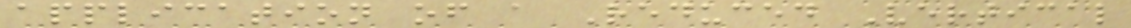application of a Reduced Vertical
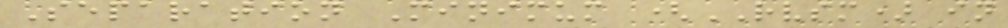Separation Minimum (RVSM) in
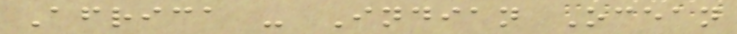Africa - Indian Ocean
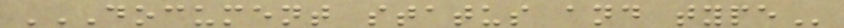DOCUMENT STATUS AND TYPE
